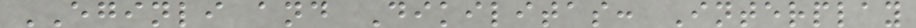EGINLI and Dikilitas: Interplay
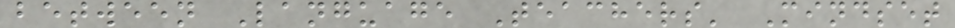between Language Teachers' Mindset
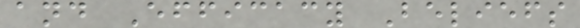and Efficacy Beliefs
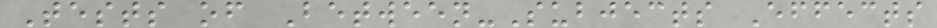Tests of Between-Subjects Effects
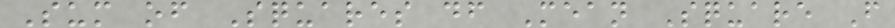Sum of Squares df Mean Square F
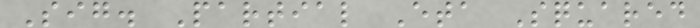Sig. Partial Eta Squared
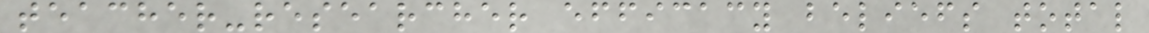teacher-researcher efficacy beliefs total
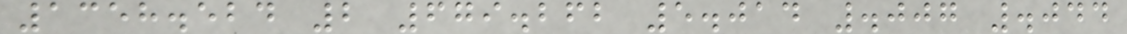1358.524 2 679.262 5.014 .007 .044
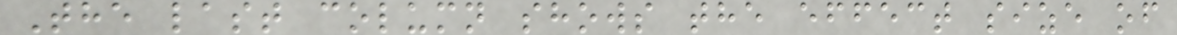The last column shows the effect size of
